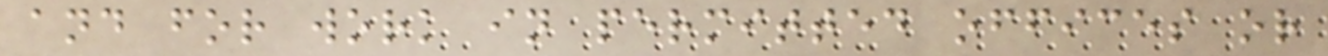and for work in permitted offices or
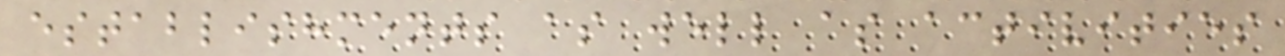establishments as well as activities
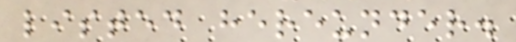listed hereunder.
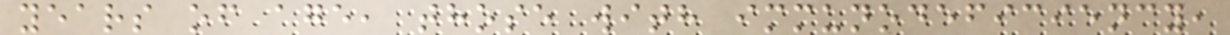years of age, those with immunodeficiency,
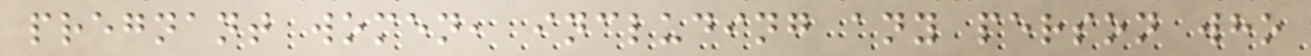pregnant women, including any person who
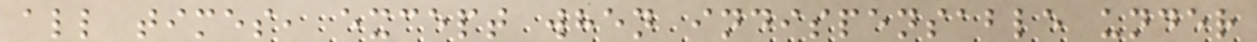all times, except when indispensable under
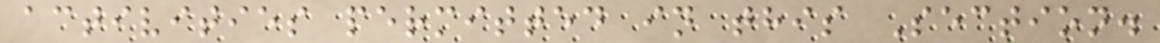activities permitted in this Section.
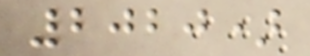2020)
